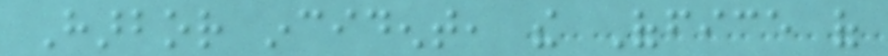Harbor incident, the Office of
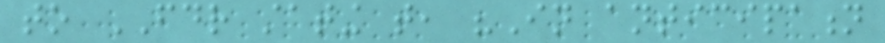to FDR stating that, "In anticipation
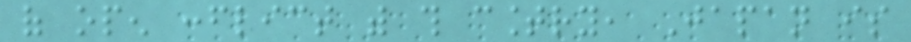of open conflict with this country, Japan is
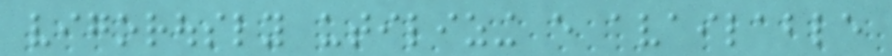vigorously utilizing every available
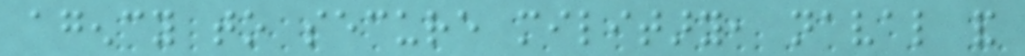agency to secure military, naval and
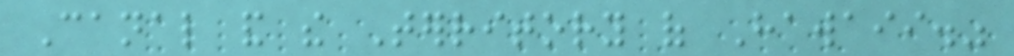Canal and the Territory of Hawaii."
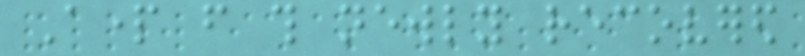Apart from this newly recovered
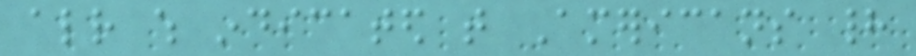already which indicated that Americans had
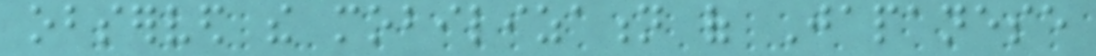observed the mobilization of Japanese
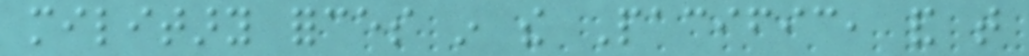military forces in the Pacific, and that
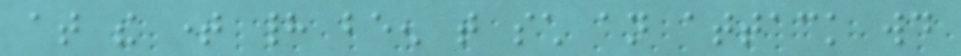at the time had been that such an attack would
